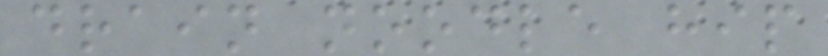drain noodle hip
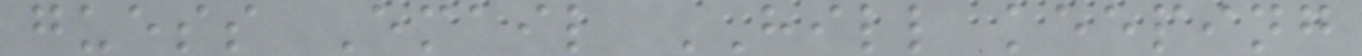guess Email HILL keeping
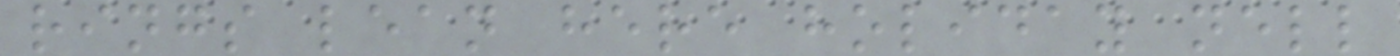rings lean here holiday nell
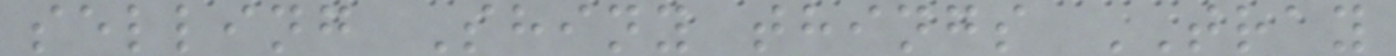selling Shiny things TRAY
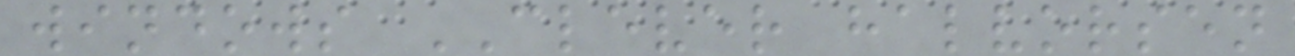windows CLEVER halvorsen
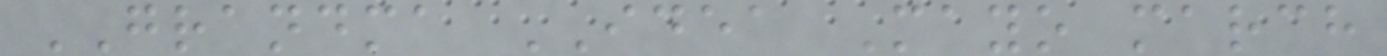GRANDMA IDEA Mayo march
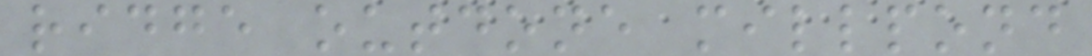ridge outdone millpond
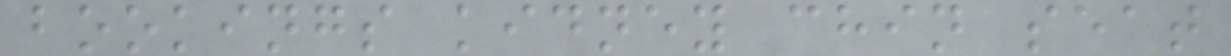bookings kidney chin seat
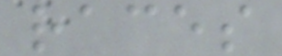races
